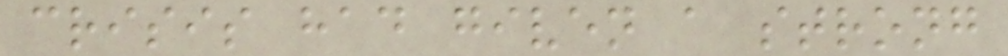crisis had given a strong
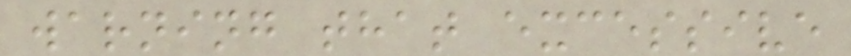warning that excessive
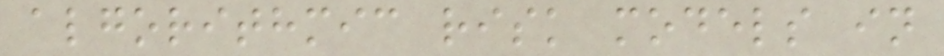algorithmic risk models in
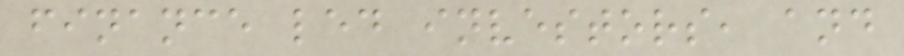finance led investors, and
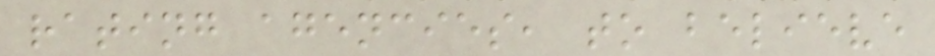rating agencies, to believe
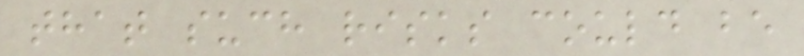that such risks could be
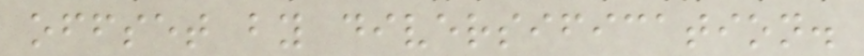offset by diversification.
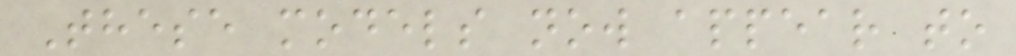These models now appear to
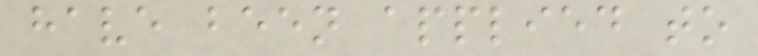have been applied to
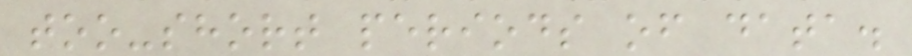too-short periods of data.
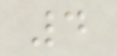4
